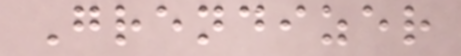Grendizer
